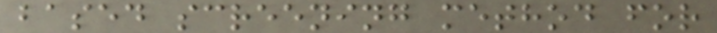based screening method for
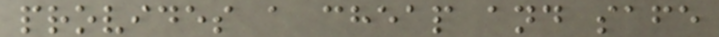provides a cheap and safe
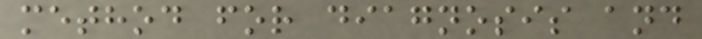method for diagnosis and
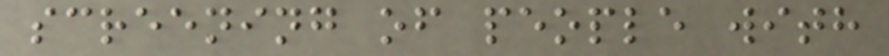screening of people with
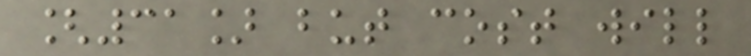[31] but cost will
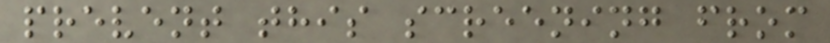prevent this screening from
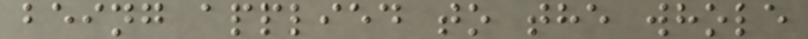being applied to the whole
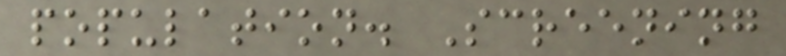population. Screening
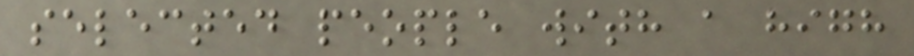selected people with a high
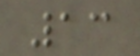13
